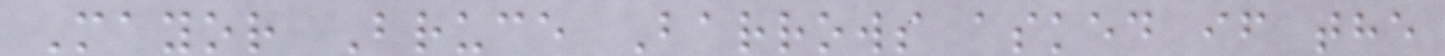Mayor Bruce Barrows asked if the
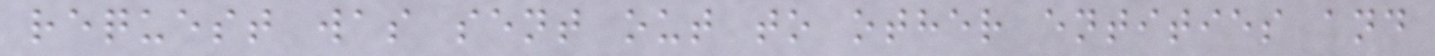request was sent out to other entities and
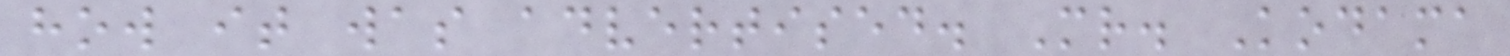how it was advertised. Mr. Kodama
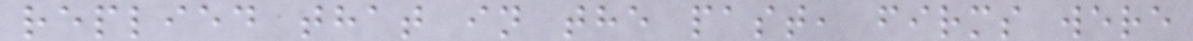replied that in the past, firms were
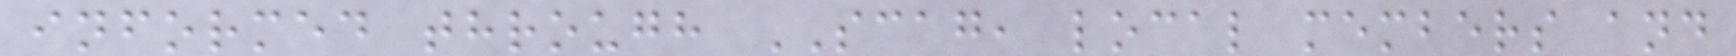informed through SCAG, local members and
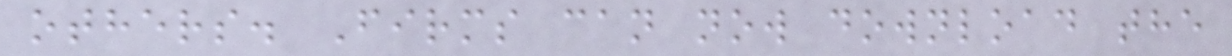others. Firms can now download the
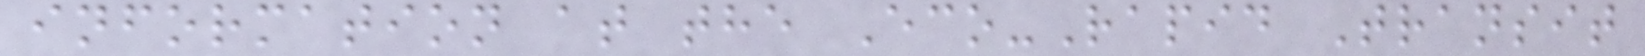information at the Eco-Rapid Transit
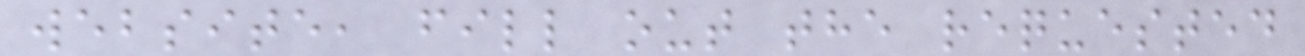website, fill out the requested
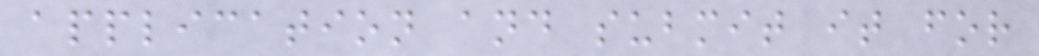application and submit it for
